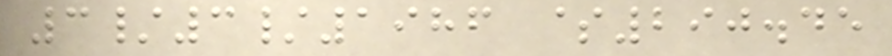3/3/1986 $290.45
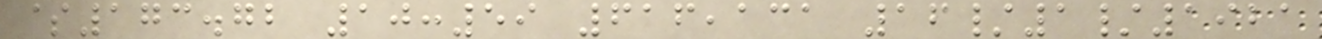$173.72 10:59 616,131 16/1/1921
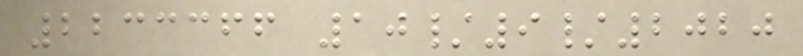2233366 10/9/2020
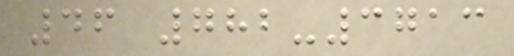46 782-3713
